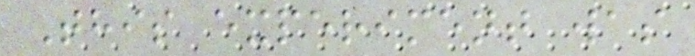This experiment was
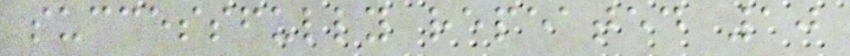successfully repeated 10
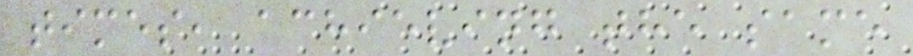times, achieving the same
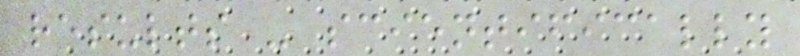results - scientifically
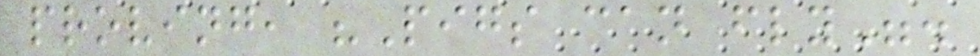proving, "Pigs can fly".
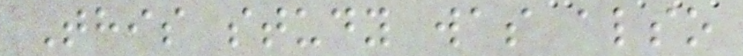This study was also
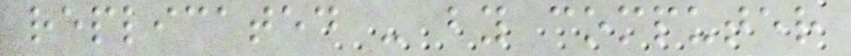replicated - by computer
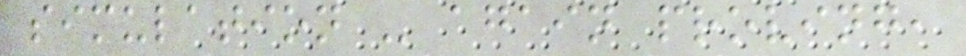simulation - again proving,
